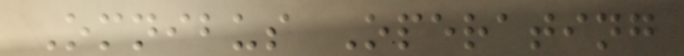Omnibus Operating
